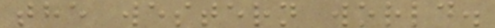the western world.
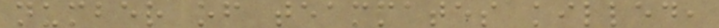number of teammates killed,
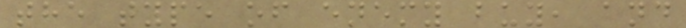the type of enemy buy, and
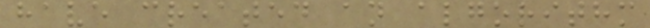have created an algorithm
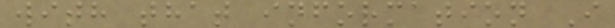with that information I
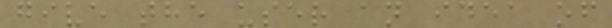give the user an idea of
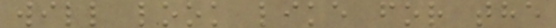will look like for the
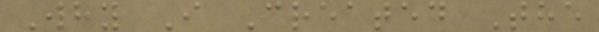Why I Created The
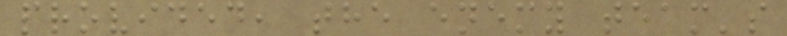provided, the enemy team's
